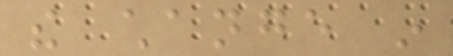the change in
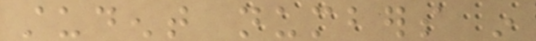student numbers in
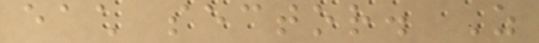each sector. As
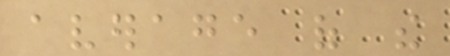average of the
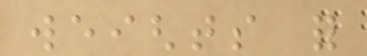weights for
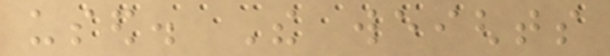used. The weights
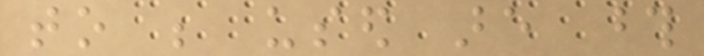to be used are those
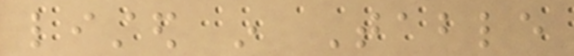listed in Table
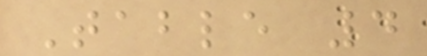Table 4
